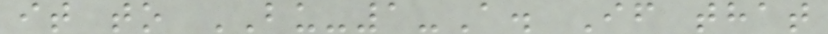it to BU-1-A. If that
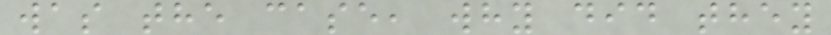was the case, why did they
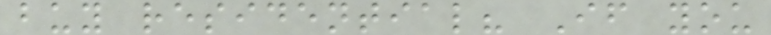buy residential? If you
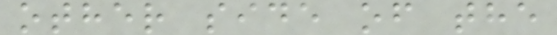other side of the
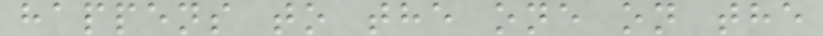happens to the one on the
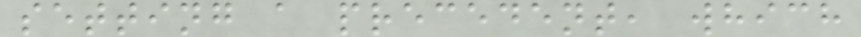setting a precedent, which
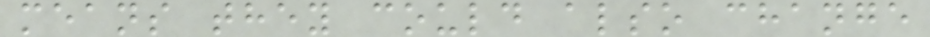means they could also change
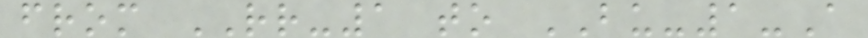from RR-1 to BU-1-A
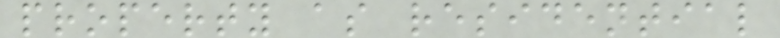property as residential
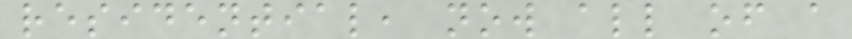residential, now all of a
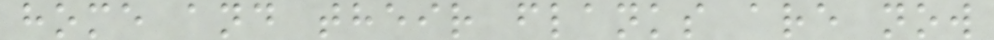home and their flanks are now
